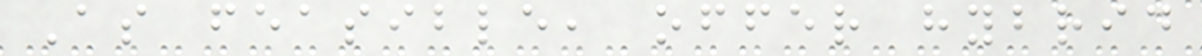As feasible, offer hybrid
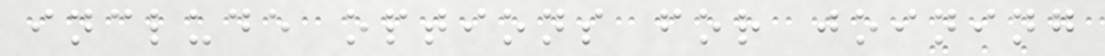include options for joining
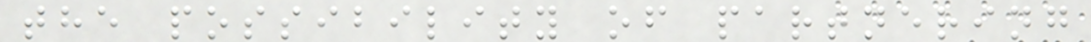the possibility of partnering
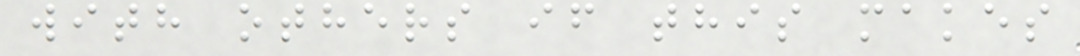with others if this makes
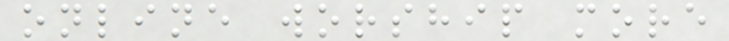online worship more
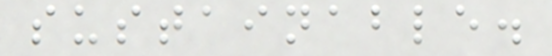sustainable.
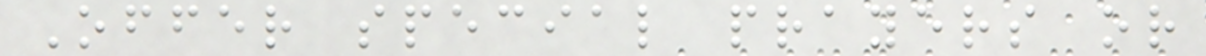Offer special prayers or
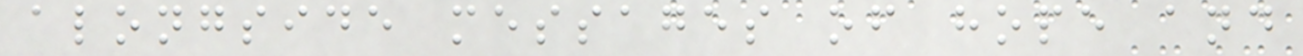alongside messages of hope and
